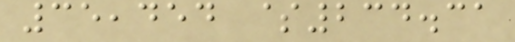35,454 $234.31
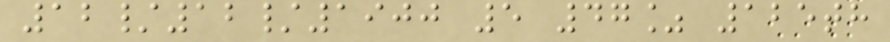12/12/1900 5 47% 125th
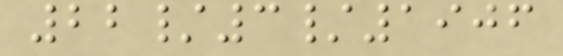22/3/1906
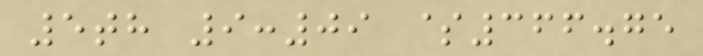5th 9:09 $366.75
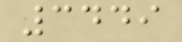3449
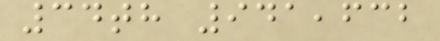34th 941,632
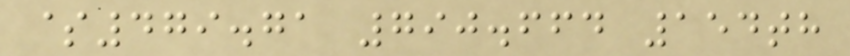$479.71 790.664 154th
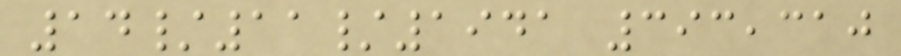14/11/1941 393,310
